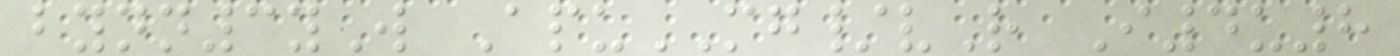bynn3yW ApuMG/vR I4u8
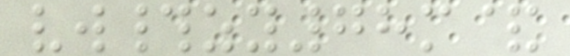vw#zy78m&
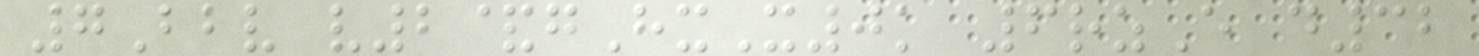7Bbv v2&gHxX0k 6rzE d32
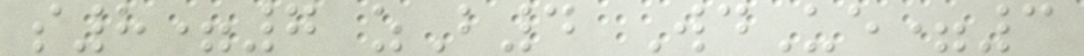s8=7 zB4 WdUe=3
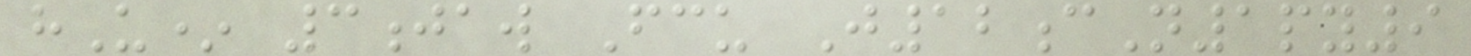hU* 3jaw Fcu J12cN1py9
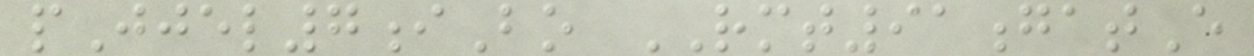pJjel7iBo RMT91gatE
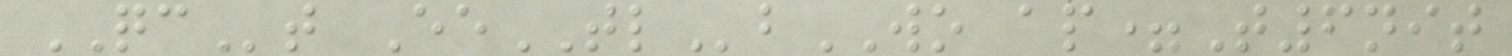QCt EeTLbWO ap=T6nit
